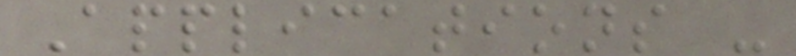Applications -
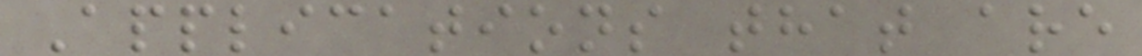Applications that are
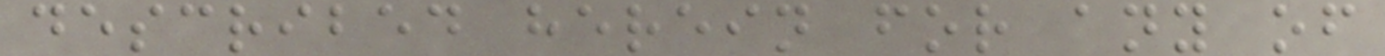described herein for any of
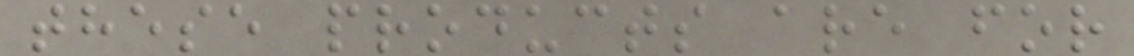these products are for
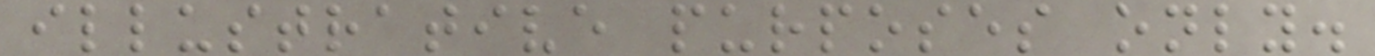illustrative purposes only.
